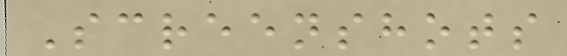Screenshots
